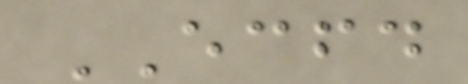ECFD
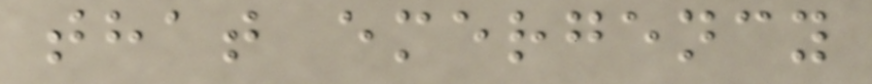that emergency
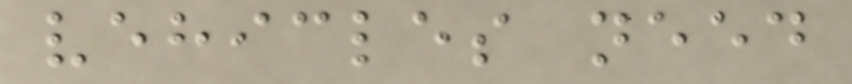vehicles need
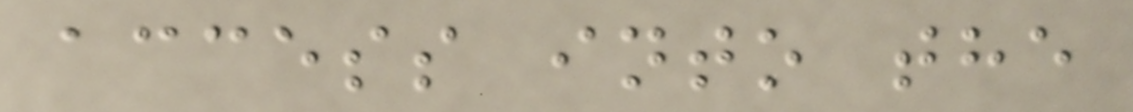access into the
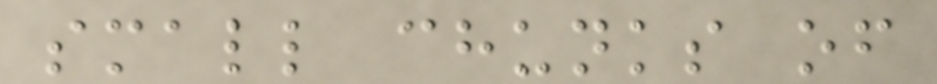small chunks of
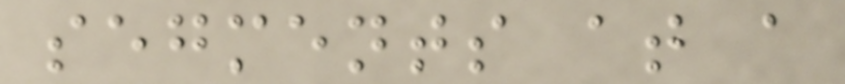segments at a
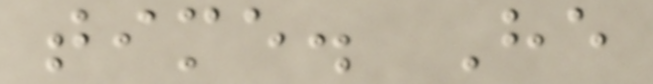time. He
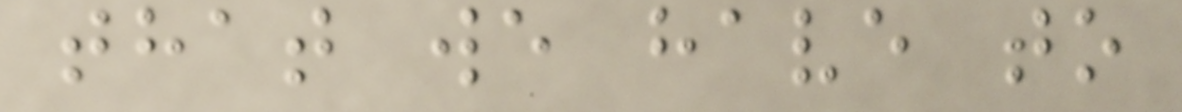that we have to
